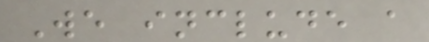We include a
